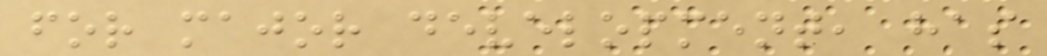for major development, has
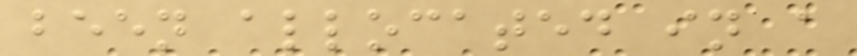been allocated in a
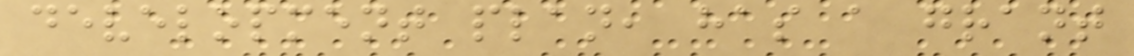development plan, has a grant
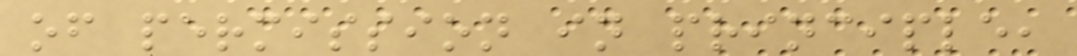of permission in principle,
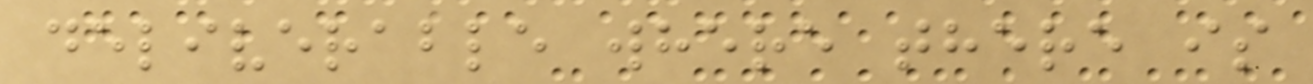deliverable where there is
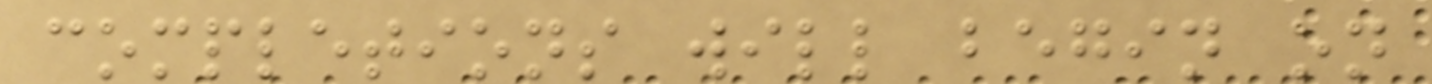completions will begin on
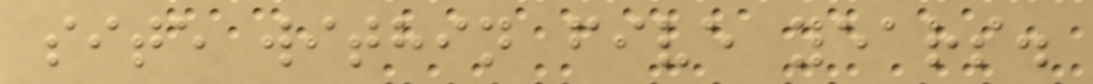site within five years.
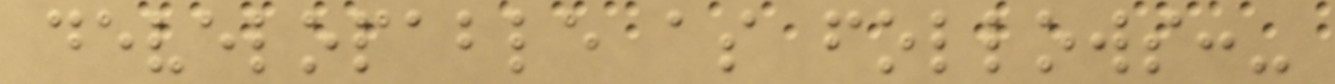developable as follows:-
